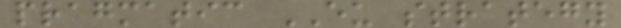pragmatic EU strategy
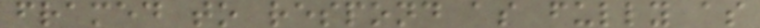framed to respond as fully as
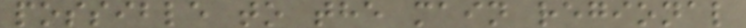possible to the main regional
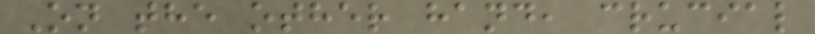On the other hand, crucial
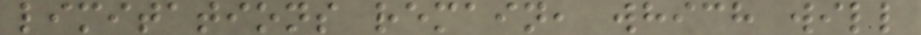limitations remain, which will
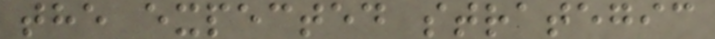the expected strategic
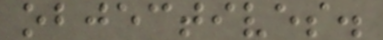objectives.
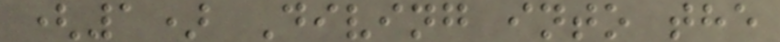(1) Diving into the
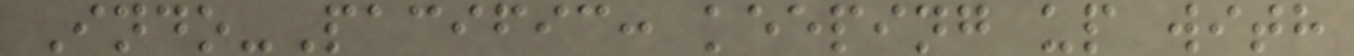Indo-Pacific: keeping up with
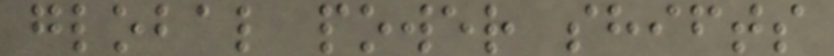global power shifts
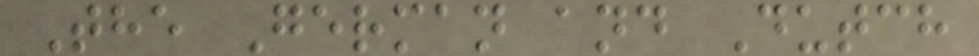The German and Dutch
